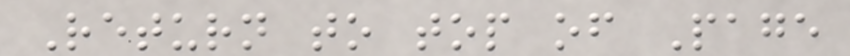Return to top of Page
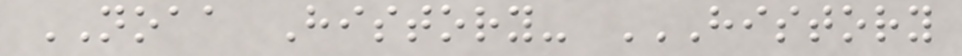NOAA History- HISTORY
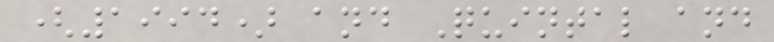(1994) and Quintal and
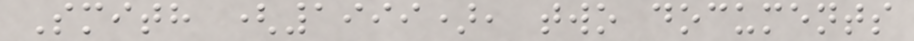Smith (1999), two documents
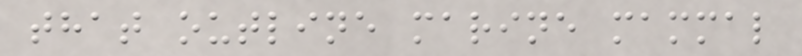that outline marine mammal
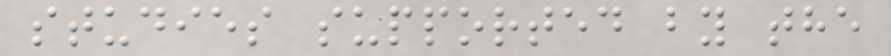studies supported by the
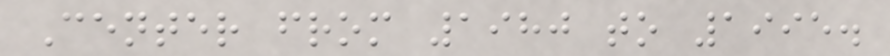Center from 1980 to 1995.
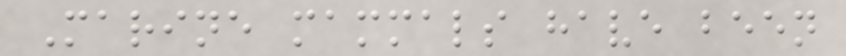Marine mammals have been
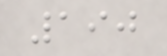190
